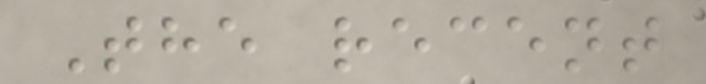The recent
